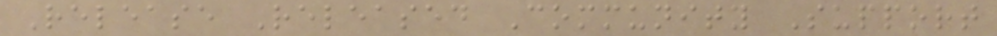Release Released Community Support
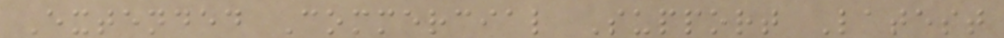Extended Commercial Support Latest
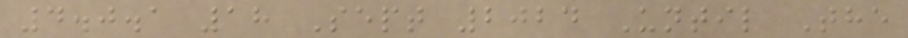4.0.1 18 Sept 2024 Until The
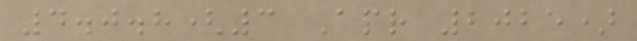4.0.8(3 Apr 2025)
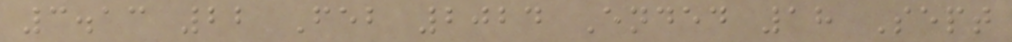3.13 22 Feb 2024 Ended 18 Sept
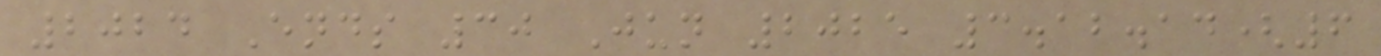2024 Ends 30 Jun 2025 3.12.14(6
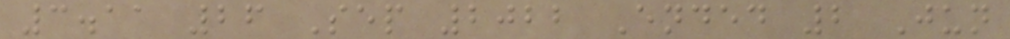3.11 26 Sep 2022 Ended 2 Jun
